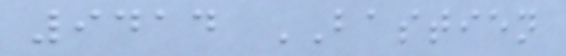9414 BASTIEN
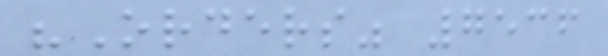"Orders" 7536
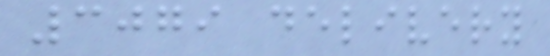3079 delivery
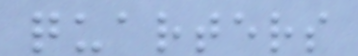quarters
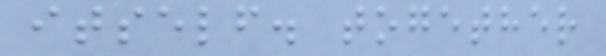itself. together
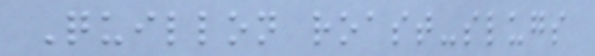Quillon roast-slugs
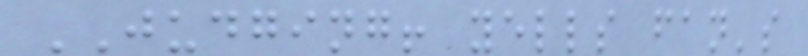JUDGING! yells fan's
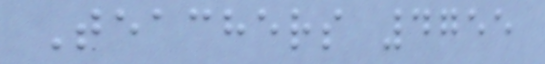Teachers 4755
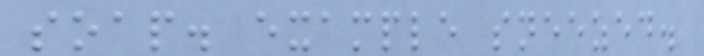soap. example sneezed.
